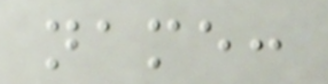name:
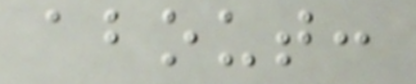about:
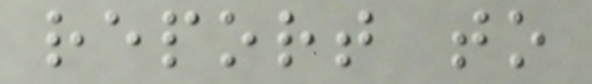report to
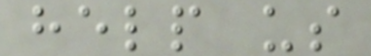help us
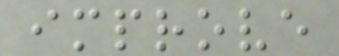improve
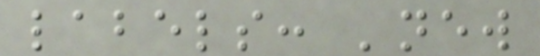labels: 'new
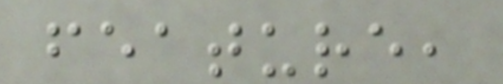feature,
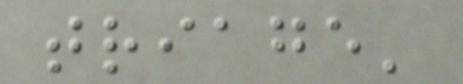triage'
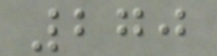270
